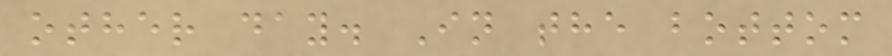other day. In the bottom
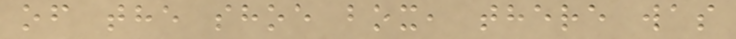of the shoe box, there was
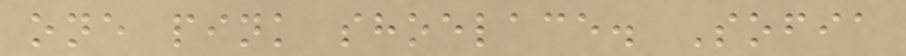one pink shoelace. Sofia
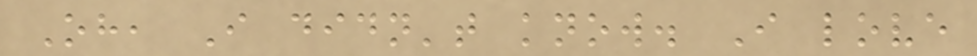Oh, I didn't know. I love
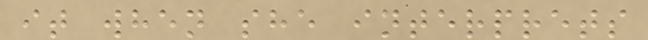it when she interprets
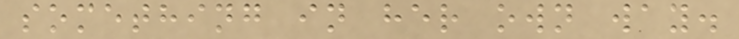something in her own way.
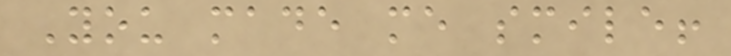You made me smile!
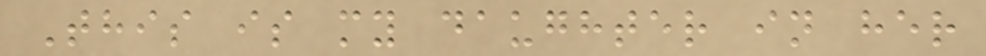This is my daughter in her
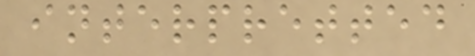interpretted
